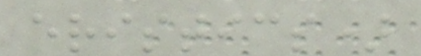eristics)
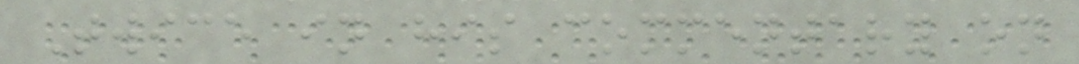Twice in his commentary on
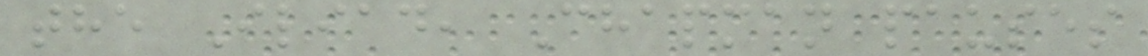the Iliad, Chapman pauses
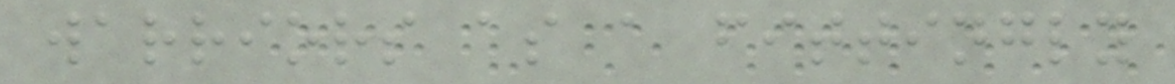warriors as a fittingly
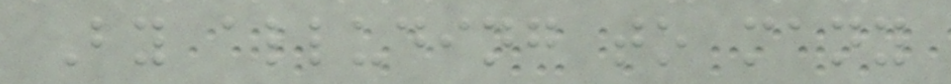By alluding to many
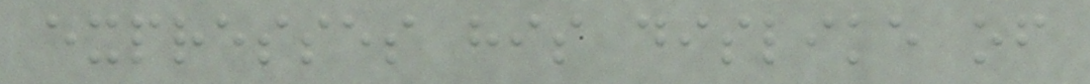expresses his dislike of
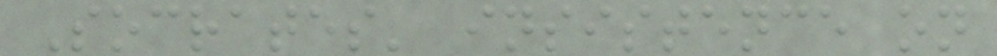Socrates' insistence on
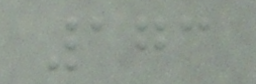173
